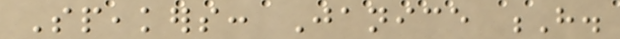Speakers: Janice H.
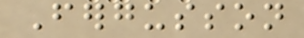Fergusson
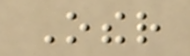Other
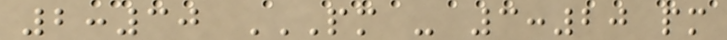2:30 PM - 3:20 PM
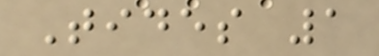Tides 1
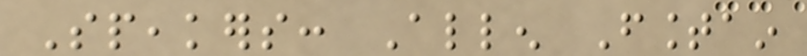Speakers: Allen Fountain
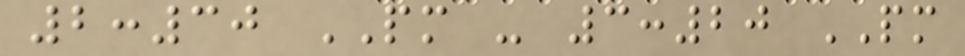2:30 PM - 3:20 PM
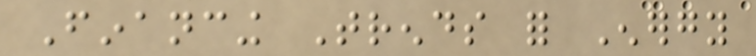Financing Trends for Energy
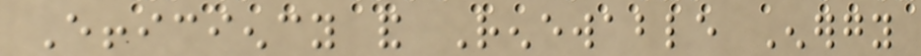Efficiency and Renewable Energy
